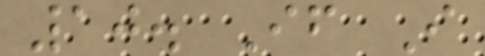10. If I
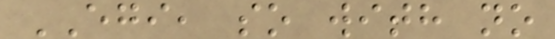EGI, so with no
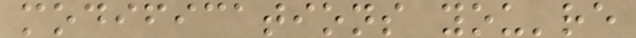modifications you're
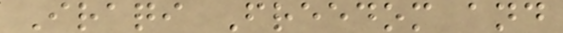Iraqi Freedom and
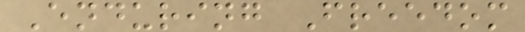Enduring Freedom
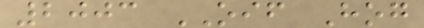2003 OIF Hog
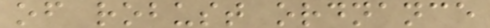of robust ordnance
